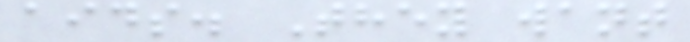aids. They want
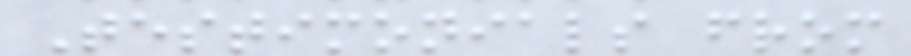Testimonials from
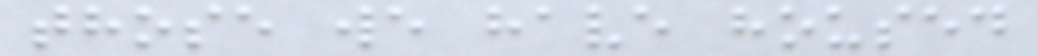those we have housed
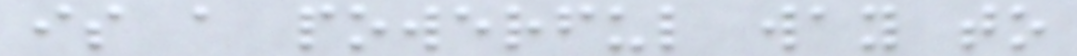is a powerful way to
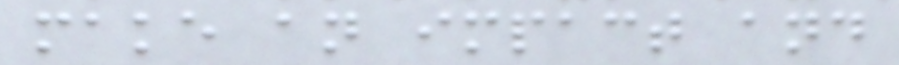make an impact and
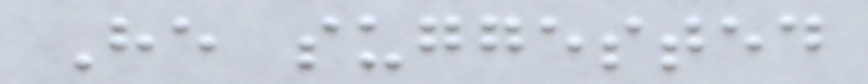He suggested
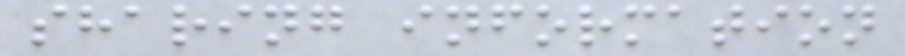sharing information
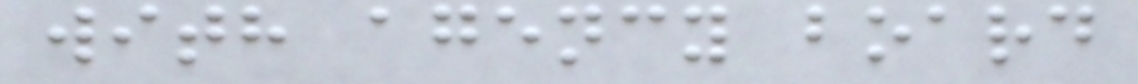with agency board
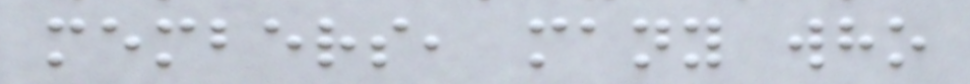members, many who
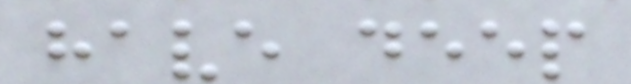have deep
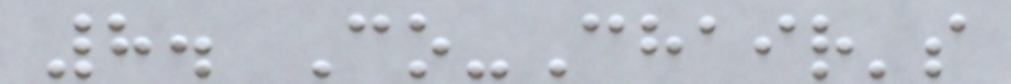8. Co-Chair's
